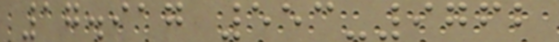17.917 553-9762
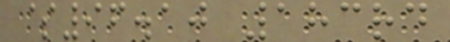$96.10 183rd
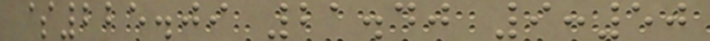$225.09 21.40 9:50
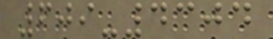609-4304
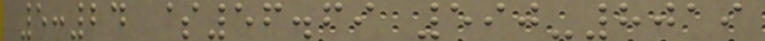5:24 $56.69 590-8019
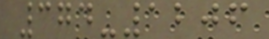374-1206
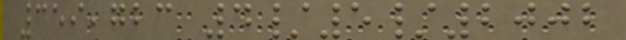359,723 4/5/2002
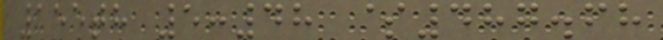155th 5:48 $487.68
